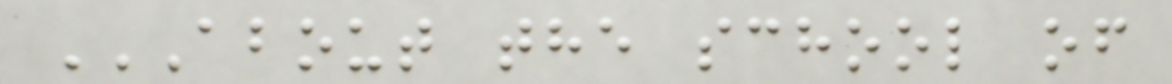ABOUT THE SCHOOL OF
